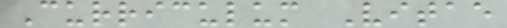Curriculum Vitae
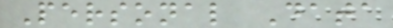Personal Data
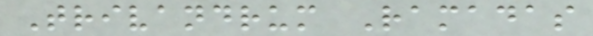Trivandrum Ramadas
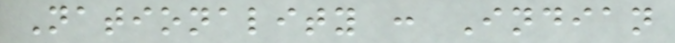Nationality : Indian
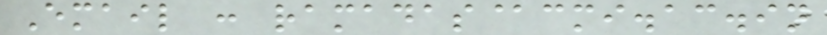Email : ramadas@cmi.ac.in
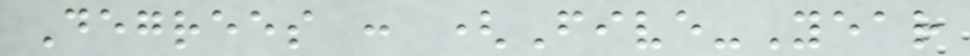Degrees : (Five-Year
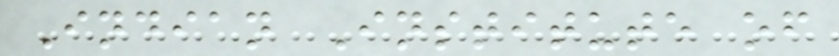Indian Institute of
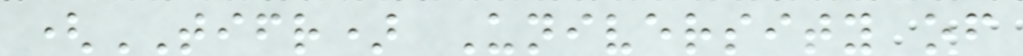(TIFR) University of
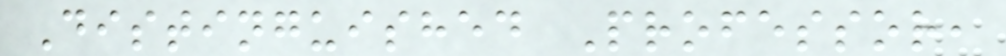Distinguished Professor,
